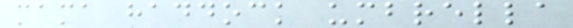mama haddock umbrella
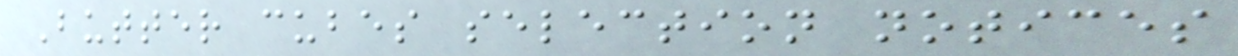Butter cubes selection notices
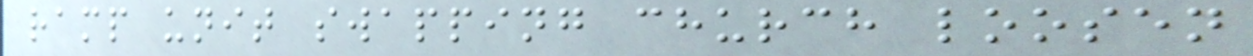ramp unit swapping church loosen
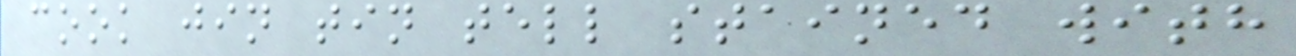cook jin tin tell stained with
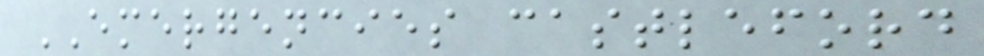EMERGENCIES castleford
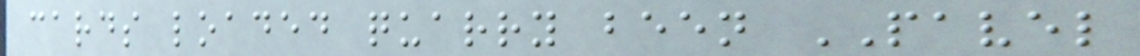cards loaded quarry been PAVEL
